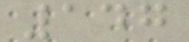147
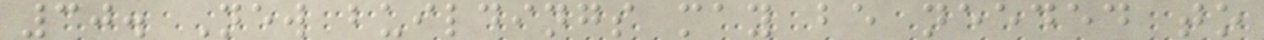30. New buildings may be needed to
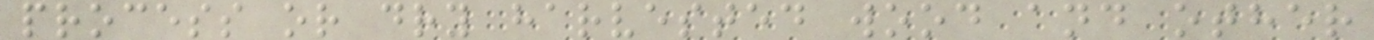process or dry harvested wood and other
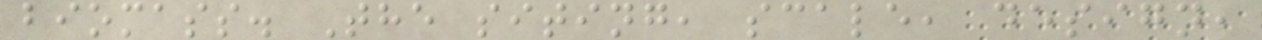biomass. The siting, scale, design,
